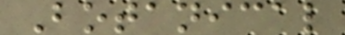Botanical
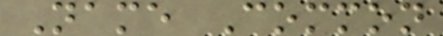Name Common
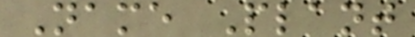Name Plant
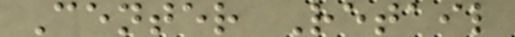Center Retail
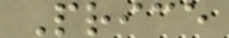Price
